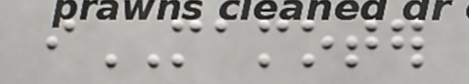iMAMOTER
